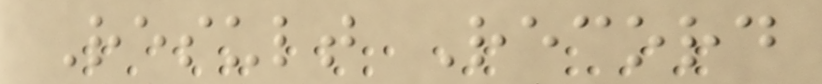Result Record
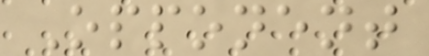Opponent
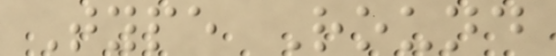Type Round
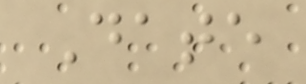Date
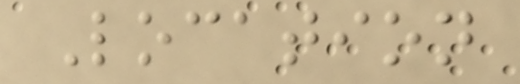Location
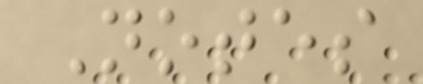Notes
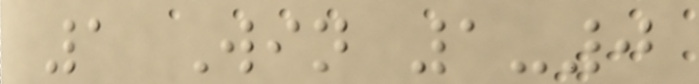1 Win 1-0
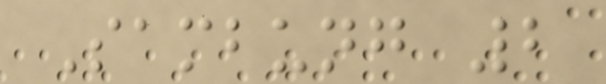Sambung 2
